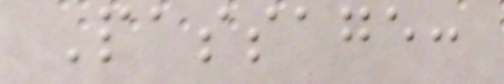Passage:
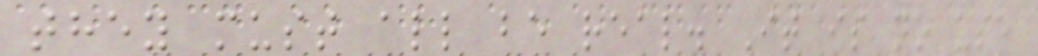they must all be real. It is no use
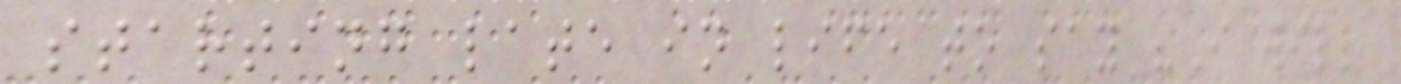starting late in life to say "I will
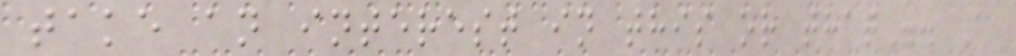take an interest in this or that". A
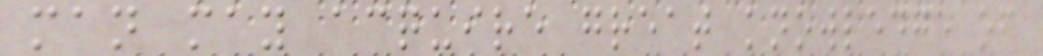man may acquire great knowledge of
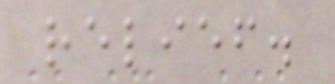relief.
